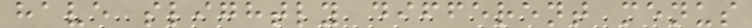have slightly different menus
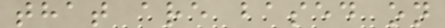that are based on
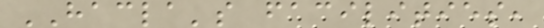HACLA's facilities,
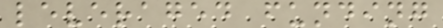leveraged funding
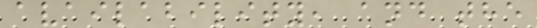availability, and the
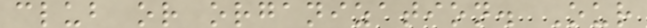club or organization. Our
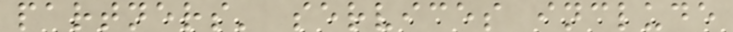partners' services include
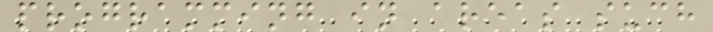programming in areas such
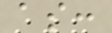as:
